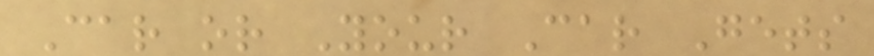Car or Your Car Gets
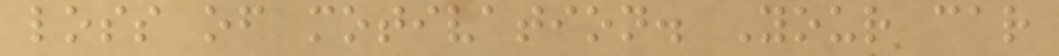loss of motivation. Your car
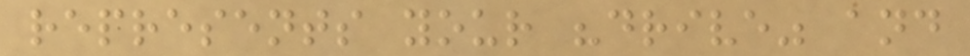represents your "drive" and
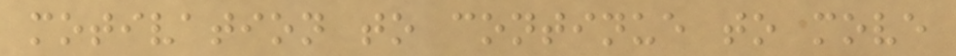motivation to continue to move
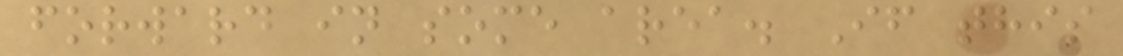forward in some area. If this
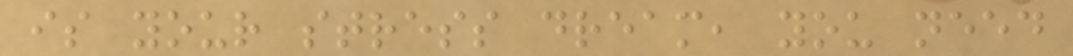is your stress dream, you need
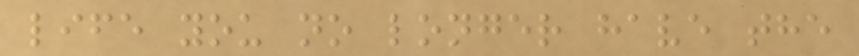life you no longer have the
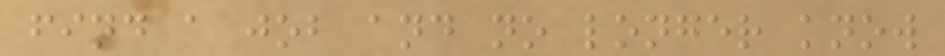find a job and no longer know
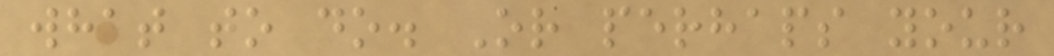what to do. Or perhaps your
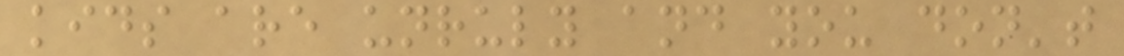kids are unruly and you don't
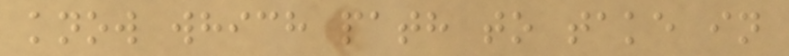know which path to take in
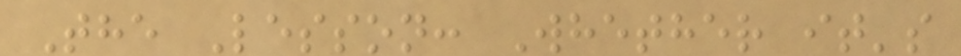The Lesson: Whether it's
